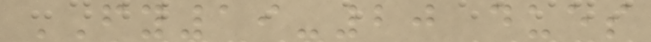FY19-20 dues
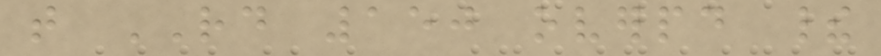that RD 150 overpaid their
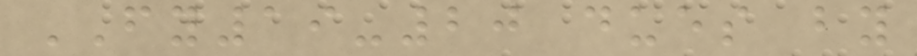FY19-20 dues by
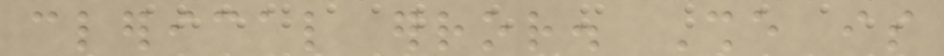clerical error. She is
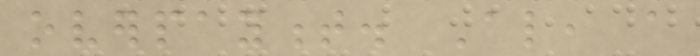overpayment. Also, a
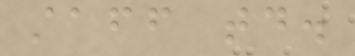staff today.
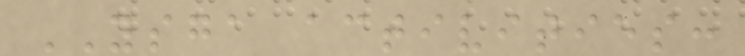YSGA activities:
